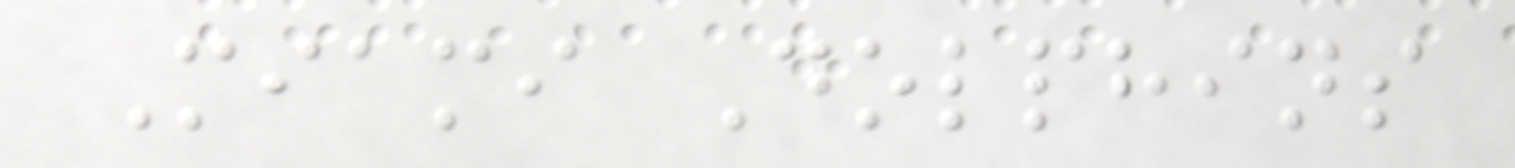Miami Dolphins
